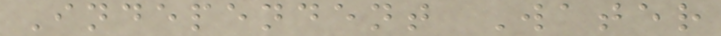Independent Water
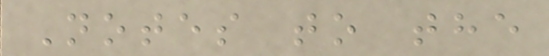Notes to the
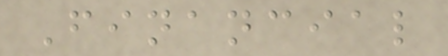Financial
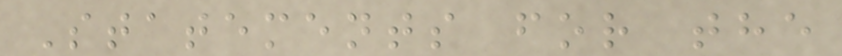Statements for the
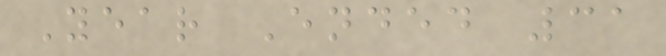Year Ended 31
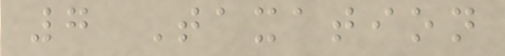7 Taxation
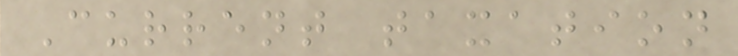Current taxation
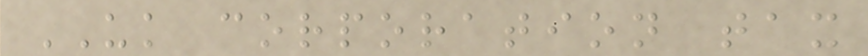UK corporation tax
